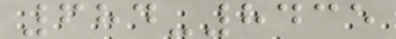684-8435
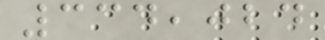334,024
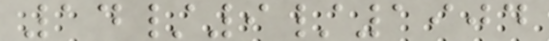14/9/1904
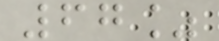67%
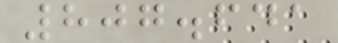807.641
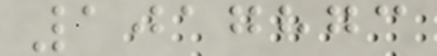1017873
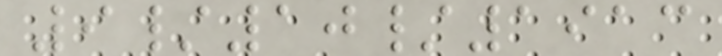9/10/1913
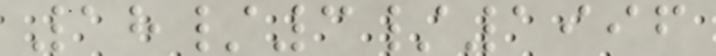18/3/1996
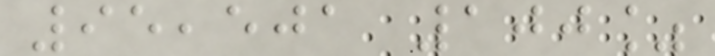95,501 100%
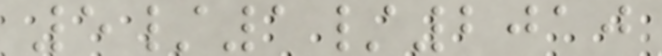5/1/2010
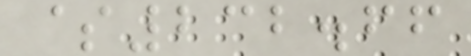$232.66
